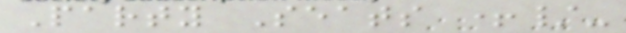Party Seats +/-
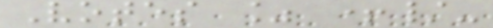Votes % +/-
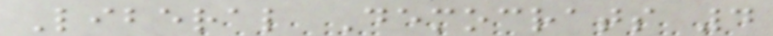Liberal Democrats 4
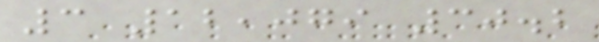3 12,079 30.2
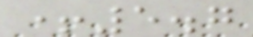+5.7
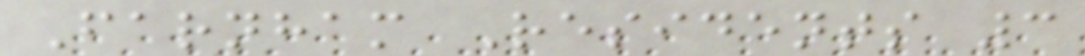Farnham Residents 3
